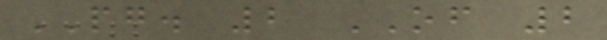PG. 2 OF 2
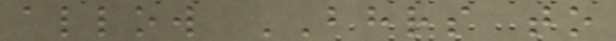allow BHRS to
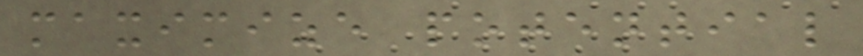maximize potential
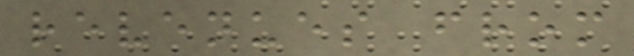revenues from
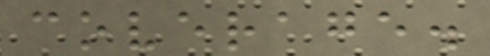coverage.
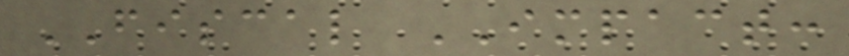FISCAL IMPACT:
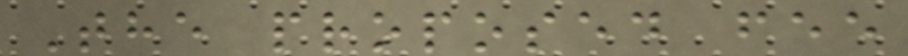The proposed fee
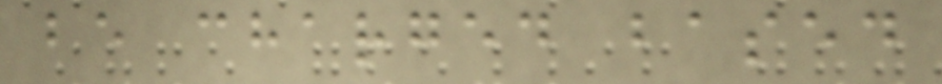be charged based
